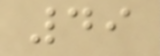49
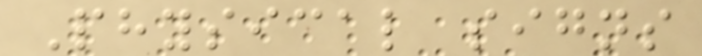Physical signs
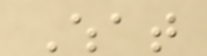What
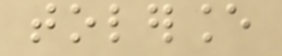tolerance
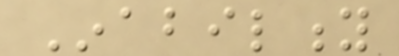Inability
